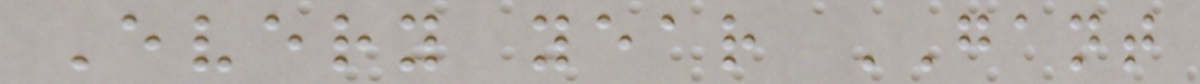Every year GANT
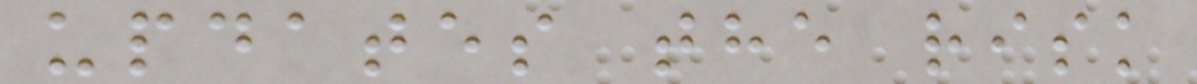updates the risk
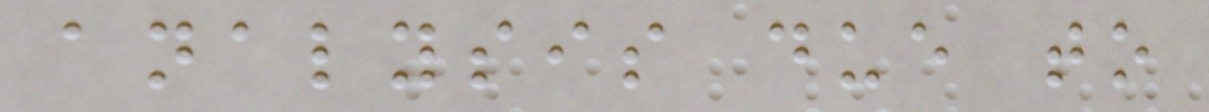analysis due to
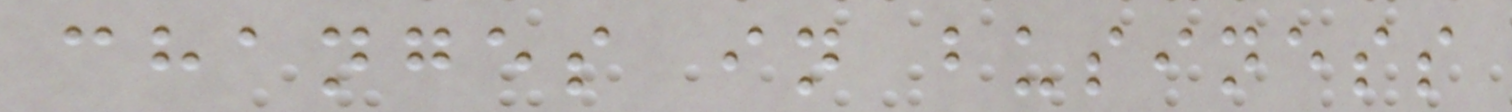changes in business
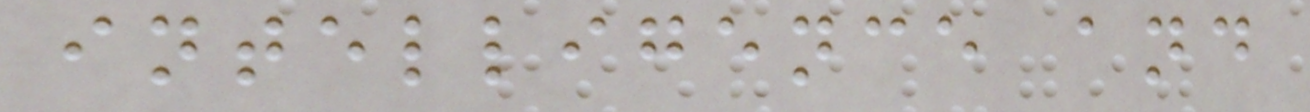intelligence and
